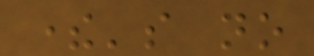there's no
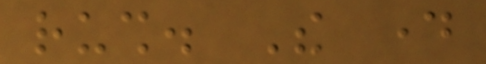rush. The day
